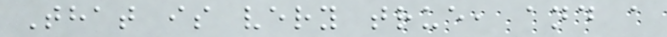That is very true, and a
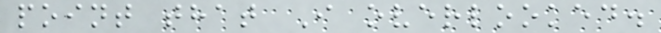point that I overlooked.
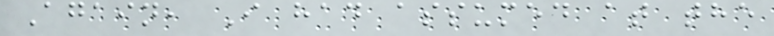Again, I had assumed at the
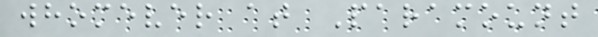whomever at Paramount
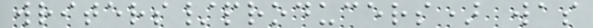writers/producers) was
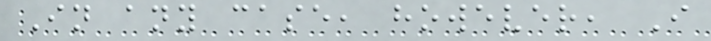In any case, however, I
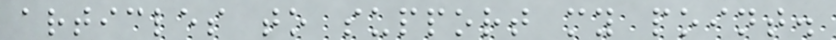articles to support my point.
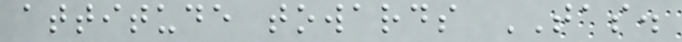attitude towards TAS.
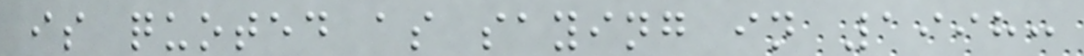is quoted as saying in 1998:
